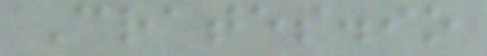Crates.io
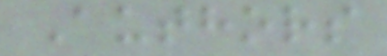Authors
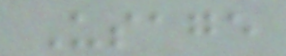Usage
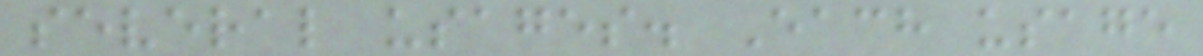several usages. Each usage
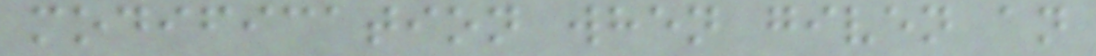modification when given an
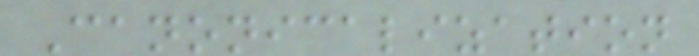Canonicalization
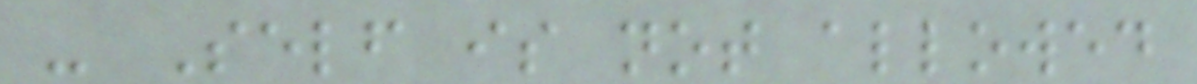- Self is not allowed
